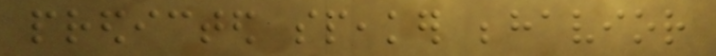predicted speaker behavior
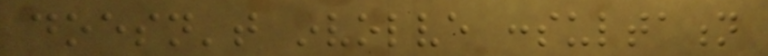doesn't involve consultation
